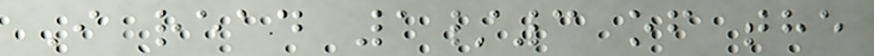I read 1/3 of the
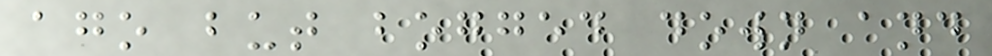ago but bogged down and
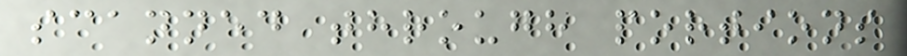scanned through portions
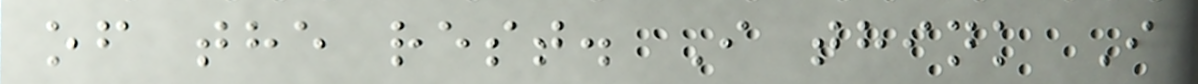of the rest. I think I
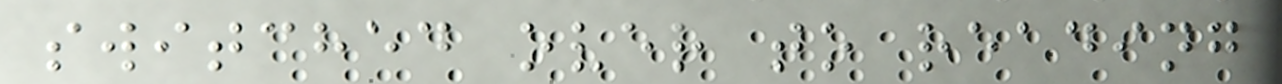switched over to reading
